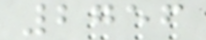2756
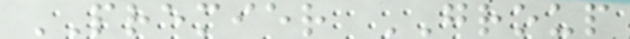PREMIER GROUP
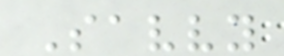Savvy
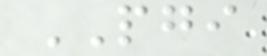PGI
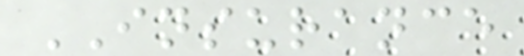INSURANCE
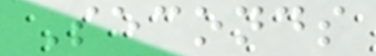Seconds
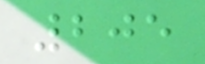205
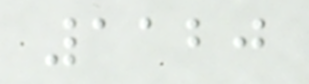1120
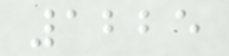1225
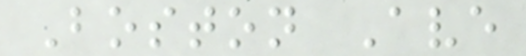Boston Ave
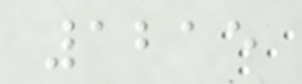1215
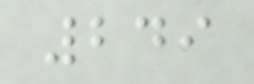249
